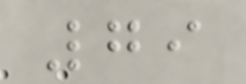79
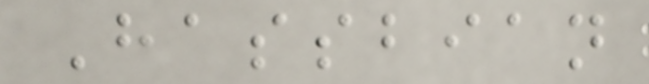Hassbian
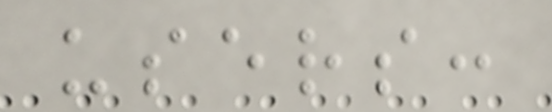users:
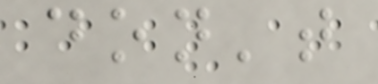don't
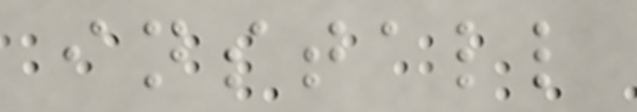install
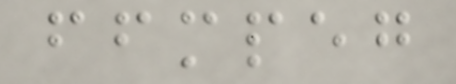ffmpeg
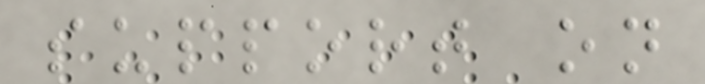support on
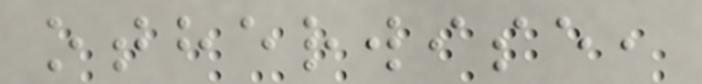otherwise,
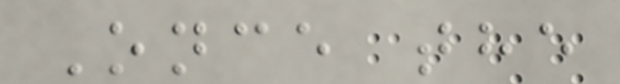Once the
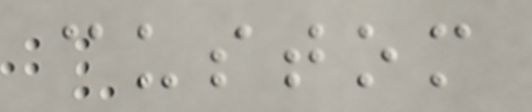custom
